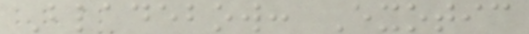Bladebow: Exotic
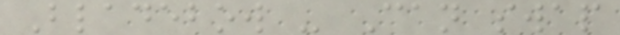Bladebow - Can swap
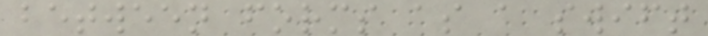between forms as a swift
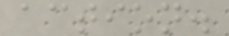action.
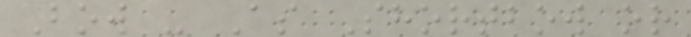Bow - As Shortbow or
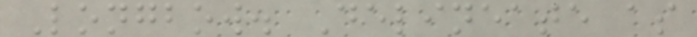Longbow. Delineate as
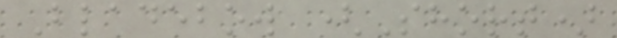Bladebow (Short)
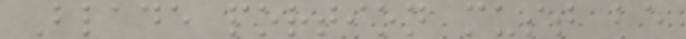Blade portion must be
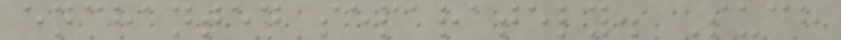enchanted separately. Such
